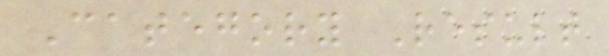Category Result
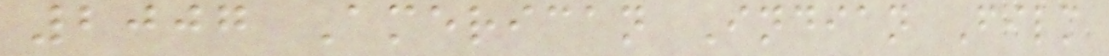2007 American Indian Film
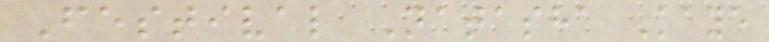Festival Natasha Kaye
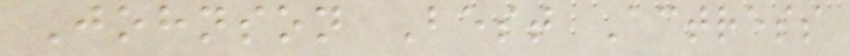Johnson Best Actress
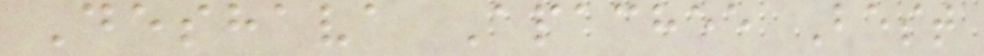Deshava Apachee Best
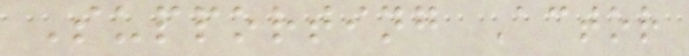Supporting Actor
